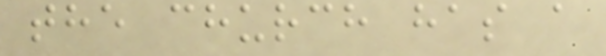the church has a
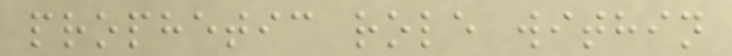prophetic role within
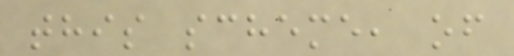this scheme, of
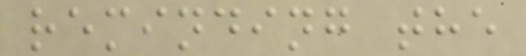reminding the
